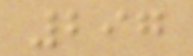297
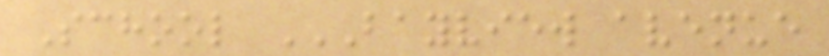School BAYVIEW AVENUE
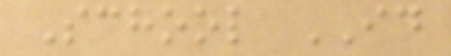School ID
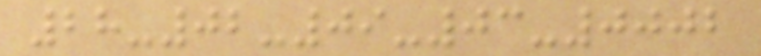28-02-09-03-0002
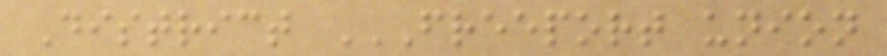District FREEPORT UNION
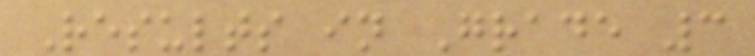Results in Grade 3
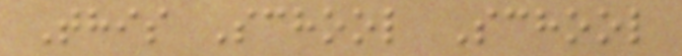This School School
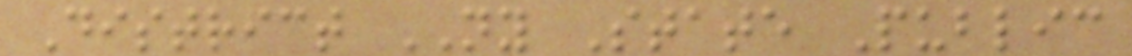District NY State Public
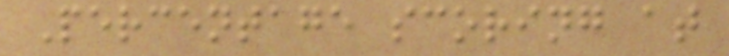Percentage scoring at
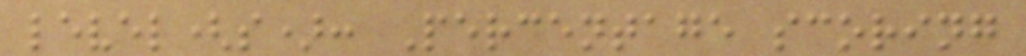level(s): Percentage scoring
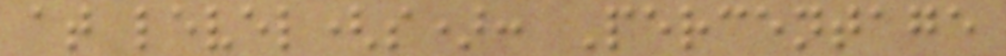at level(s): Percentage
